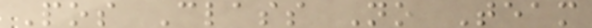Pos Class No Team
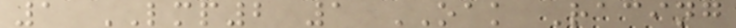1 LMP2 1 OAK Racing
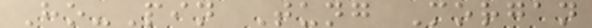Ho-Pin Tung Morgan
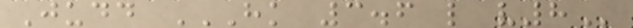Judd HK 3.6 L V8
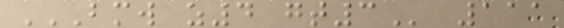BMW Z4 GT3 111
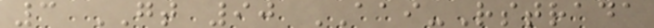3 GT 90 AAI-Rstrada
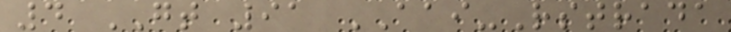4 GT 91 AAI-Rstrada
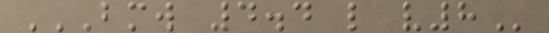BMW 4.4 L V8
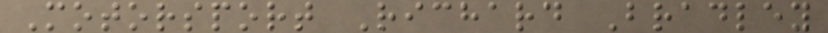Motorsport Richard Bradley
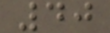40
